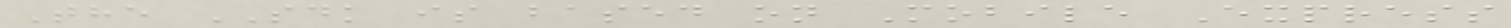The SDK is based on Mobile Express
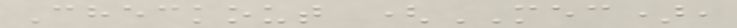Checkout (MEC),
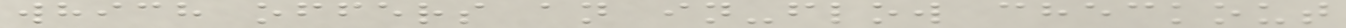which offers an in-flow checkout
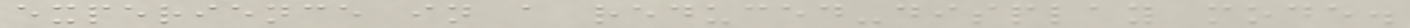experience in a reduced-display mode.
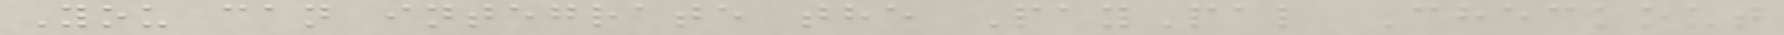You can integrate the PayPal Checkout
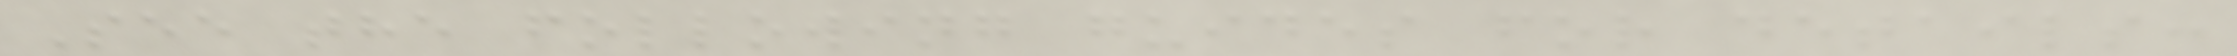See the following guides for details:
